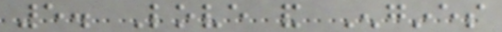5. Love and Engines
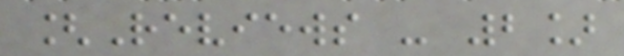[Reviews - 2]
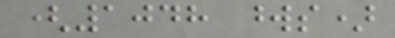(1048 words)
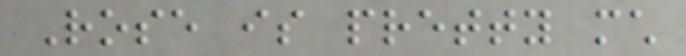Rose is pretty much
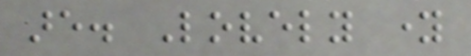are. Lovely young
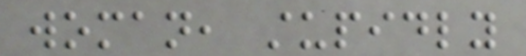woman, stupidly
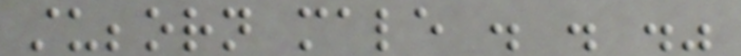stubborn male . . ."
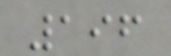196
